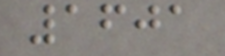1601
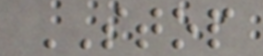STOP
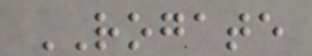ROGATE
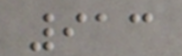913
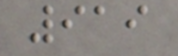919
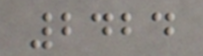2424
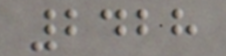2428
